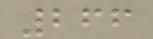266
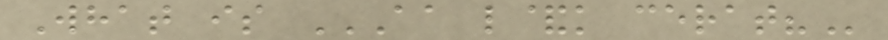What is AA L&K CERAT?
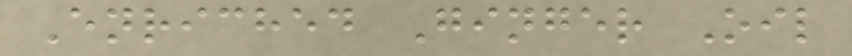Enriched Ginger Oil
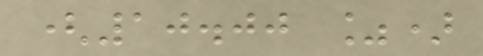(10.00 %)
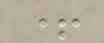+
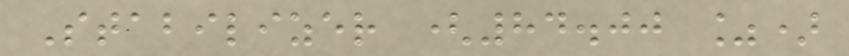Stabilizer (84.00 %)
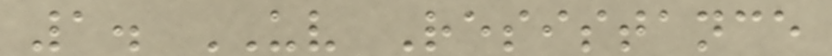1. UV Resistance
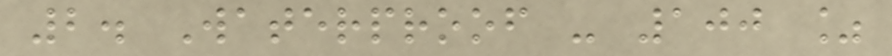2. Waterproof - 100 %
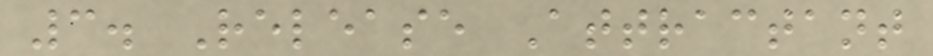3. Release Attractant
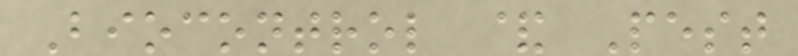Biocontrol & Pest
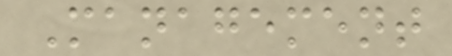Management
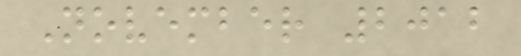November 2012
